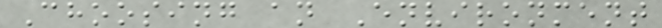Choosing an Environment
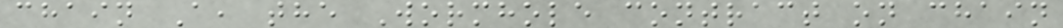chain A, the Wormhole contract on chain
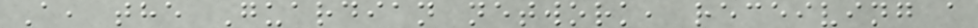A, the Guardian network, receiving a
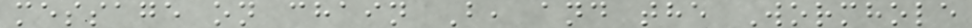message on chain B, and the Wormhole
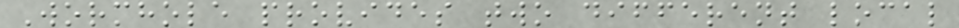Wormhole provides two different local
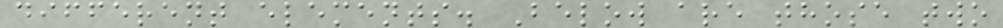different elements. Below are those two
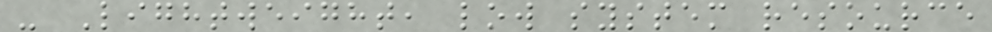- Lightweight, low system resource
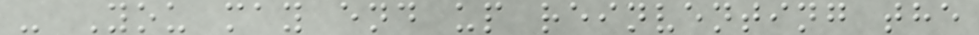- You may end up reinventing the
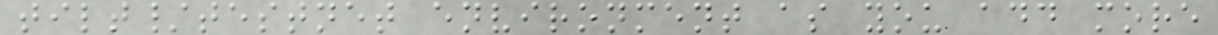tilt/testnet environment as you add more
